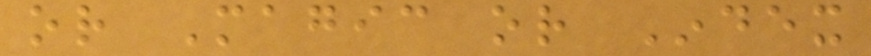or Magic or Index
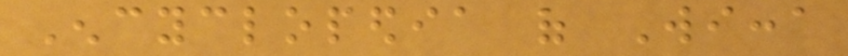Encyclopedia of Wicca
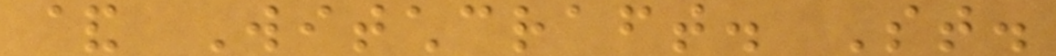& Witchcraft. St.
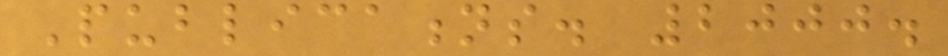Publications. 2000.
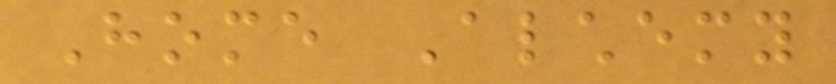Home Alchemy
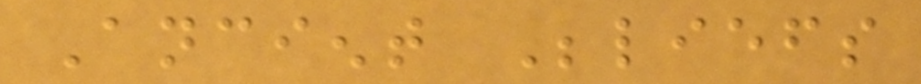Ancient Beliefs
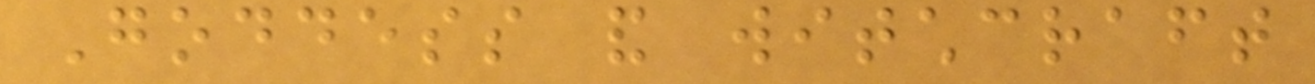Goddess and witchcraft
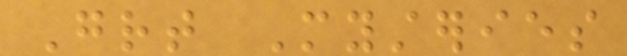Great Mysteries
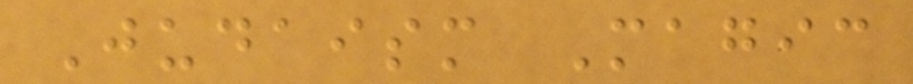Judaism Magic
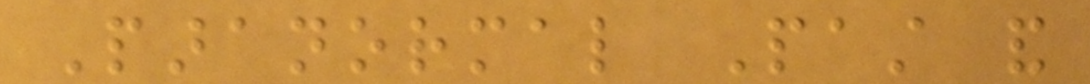Paranormal Past and
